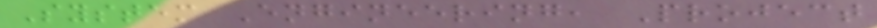System Engineering, Project
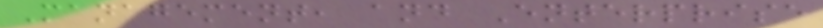Management, and Enterprise
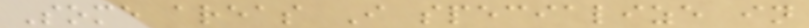Some areas I specialize in
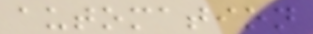automation
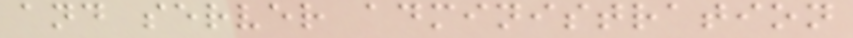and server administration
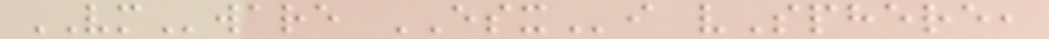VMware ESXi vSphere,
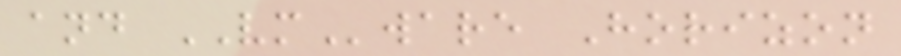and VMware Horizon
